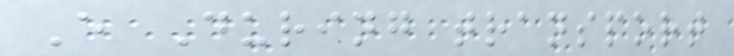E During transport
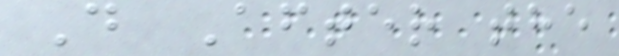D After the
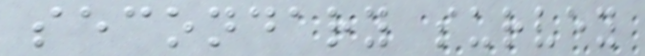secondary survey
